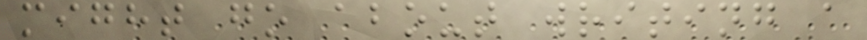might go about writing a
